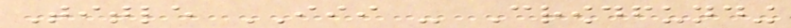Title III - Crowdfunding
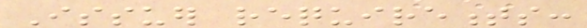Issuer requirements:
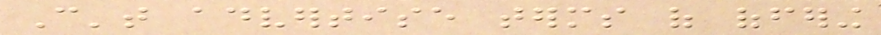Can't advertise terms of offering
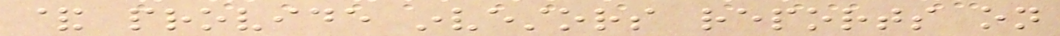& provide investors reports on
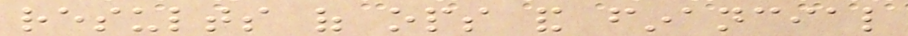results of ops and financial
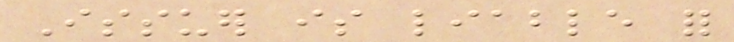Issuer is liable for
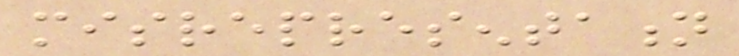misrepresentation
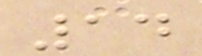14
